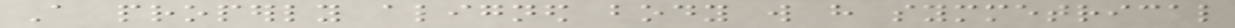A properly aligned body will have symmetrical
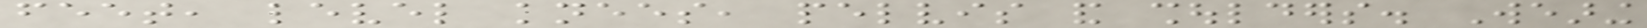feet, level knees, pelvis and shoulders. Wearing
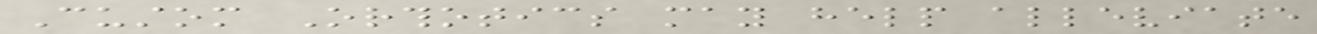Custom Orthotics may help alleviate
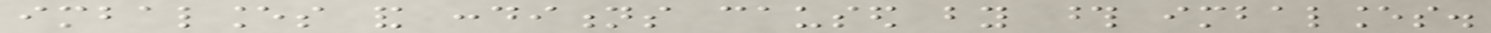imbalances and conditions caused by those imbalances.
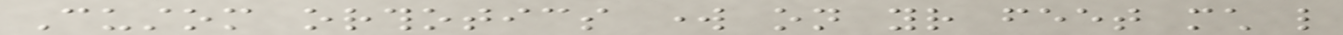Custom orthotics work on your feet much like
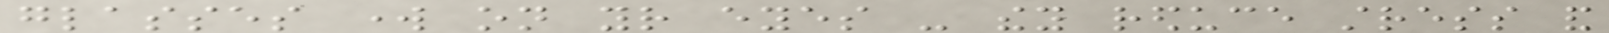glasses work on your eyes - they reduce stress and
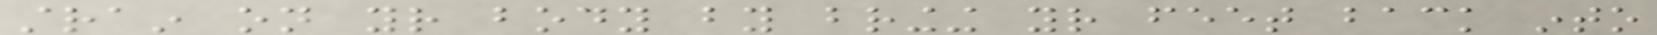strain on your body by bringing your feet back into
